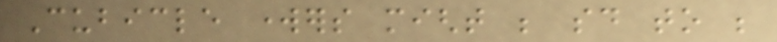Cubicle workers might be said to be
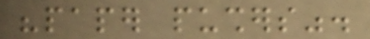"paper pushers".
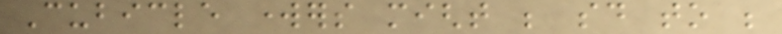Cubicle workers might be said to be
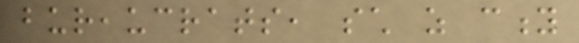bureaucrats, such as city
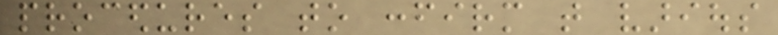procedures to confirm that various
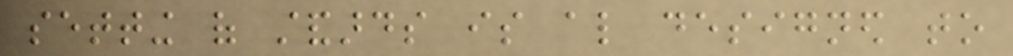setting of standards is also designed to
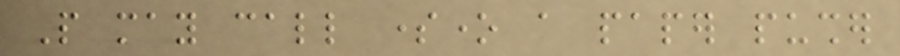People may call someone a paper pusher
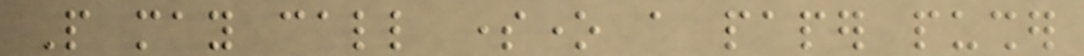People may call someone a paper pusher
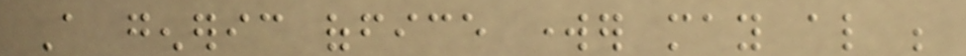A generic office worker may also be
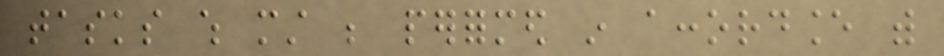tasks which must be performed in accordance with
